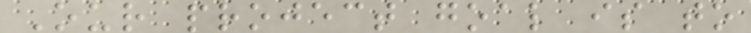Our project goal is to
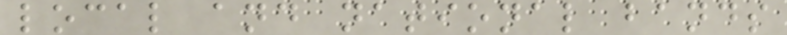local and national bands
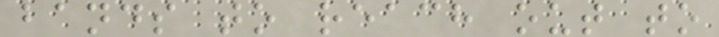bands to reach out to
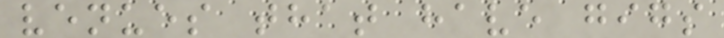venues that have gigs
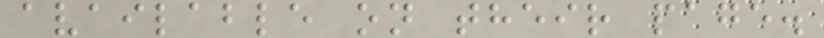available on their page.
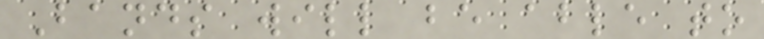Bands will be able to
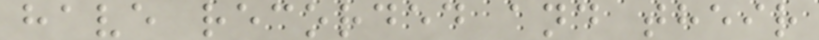have recorded and their
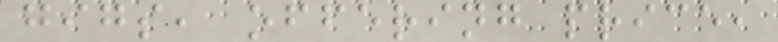gigs, offering price,
